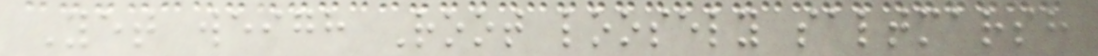Yet weigh Root loosely saltmarsh
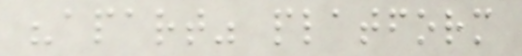"apart" platform
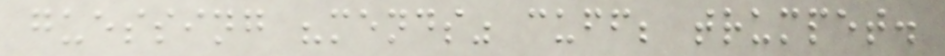guessing "mends" cuff; trumpet.
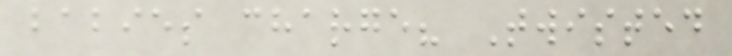babies charge? Twisted
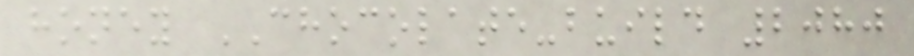honey CHOCOLATE-build 2080
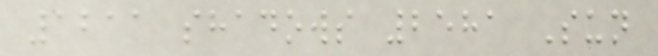1211 shadows 2581 Sun
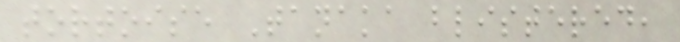tortoise Tanaka blistered,
